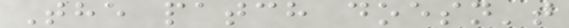The patch doesn't
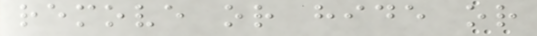remove or hide or
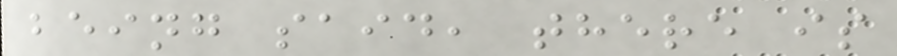being said, there is
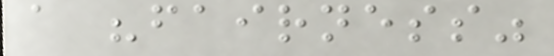a "fairness"
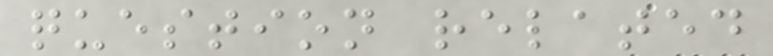question related
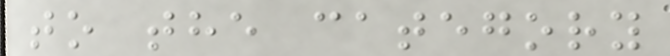to the category
